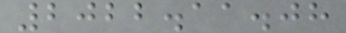2022.11.08
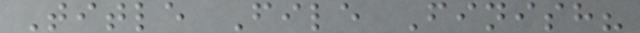Title File Finish?
